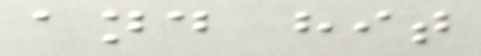and hit
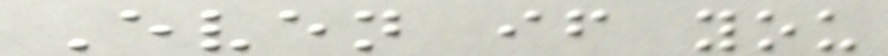Even if you
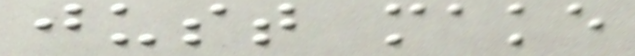just make
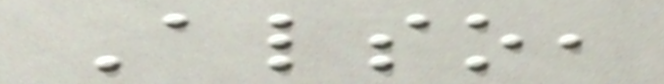Also,
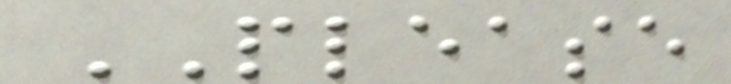PLEASE
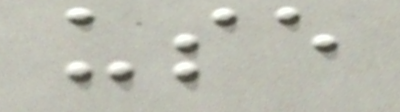use
